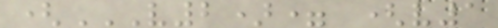(V2)= (V1
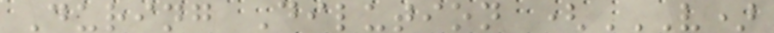During Dilution (V)
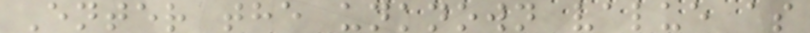Enter the unknown value as
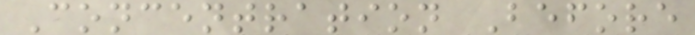Concentration Before
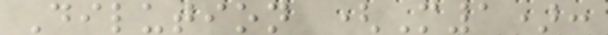Dilution (M1):
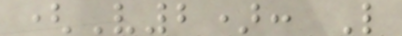(V2): L
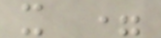x =
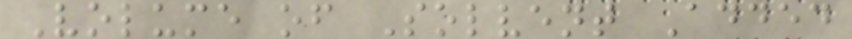Volume of Solvent Added
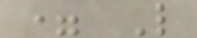= L
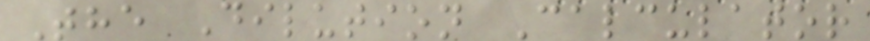The Dilution Calculator
